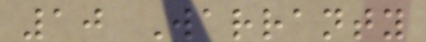10 Warranty
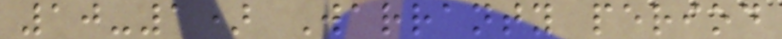10-1) Warranty period
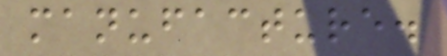manufacture.
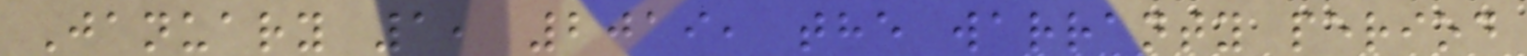January 1, 2019, the warranty period
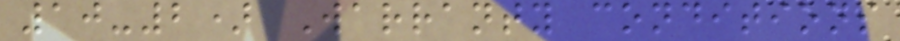10-2) Warranty conditions
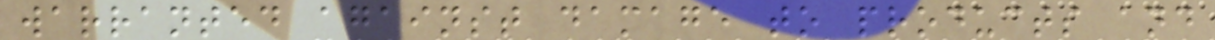warranted against damage to products and
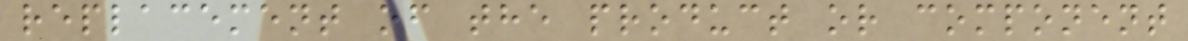replacement of the product or component
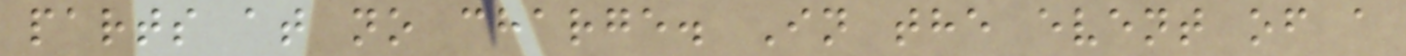parts at no charge. In the event of a
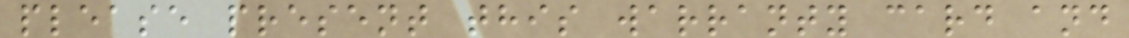please present this warranty card and
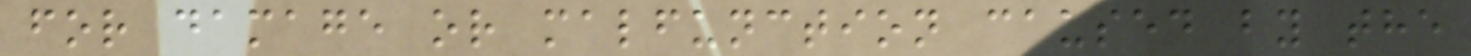for damage or malfunction caused by the
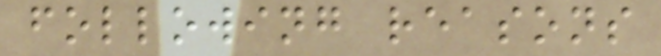following reasons
